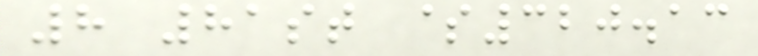8 81st $320.13
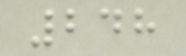248
